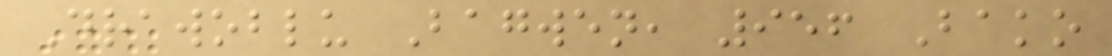Drawoblu Bagwen, 956 Bako
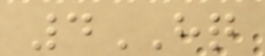4HQ
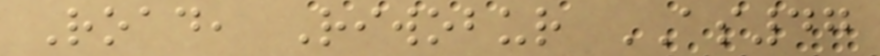Road, Riwobur AS47
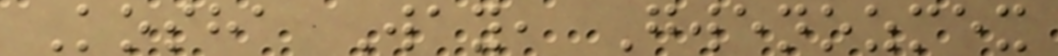Kosha Way, Gwenozmex
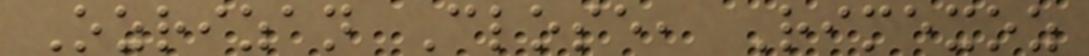Ozrizan Close, Rimexoz
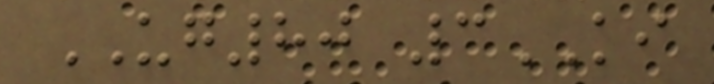UG80 3KI
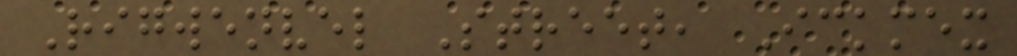Rigwenvel Street, Ickmex
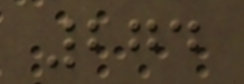274
